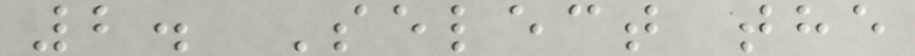2. Select the
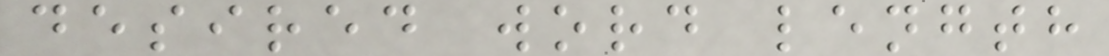desired word length
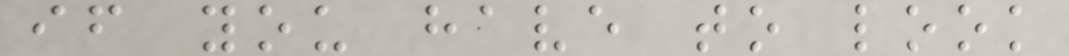if you have to look
